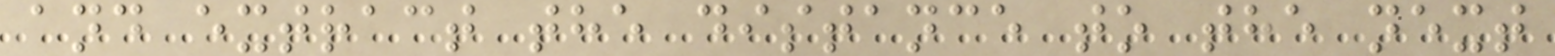and extract the distance to the next
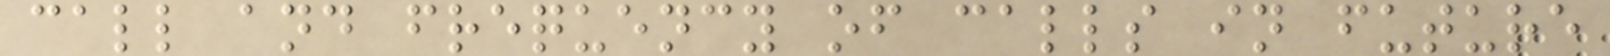call and frequency of calls in future
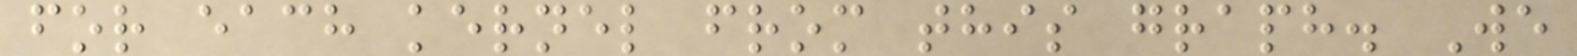for each kernel from this graph. We
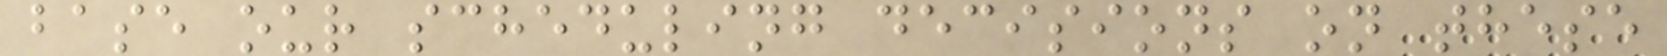base our scheduling decisions on these
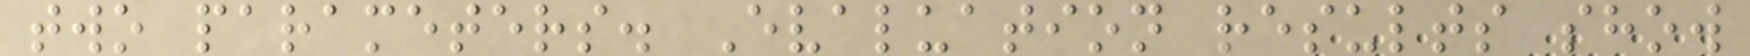two parameters. Evaluation results show
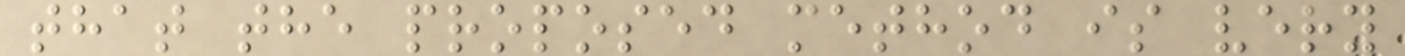that the proposed method is very
